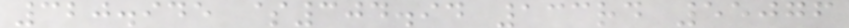320.945 $304.94 133rd 55076
